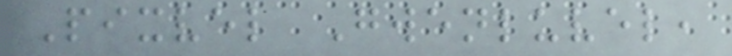Pixvel Gwenluvel,
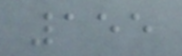155
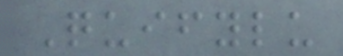Quifylu
